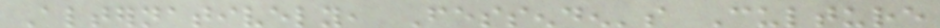Alternatively, Fessenden's Culture
